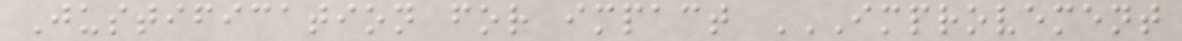Justification for impact IMPROVEMENT
